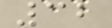32
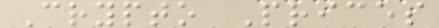Crypto Prices
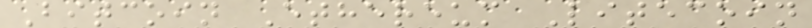Bitcoin Ethereum Litecoin
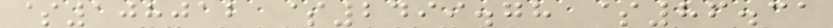$108012 $2499.78 $86.31
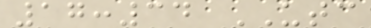17:34 UTC
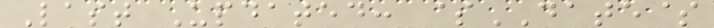Last Updated: $DATE$
